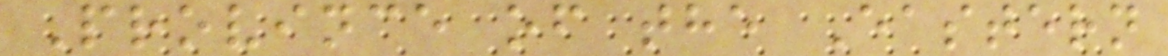Province of the Eastern
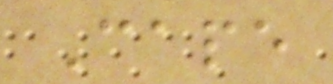Cape
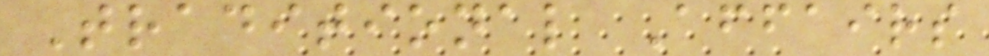Traditional Affairs
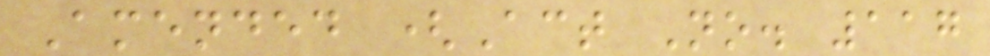Amended (Act No. 117
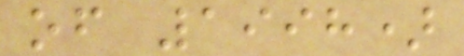of 1998)
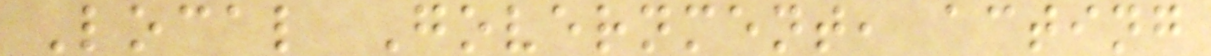Local Government, acting
